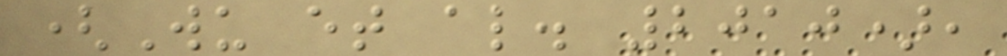(Wu et al. 2010),
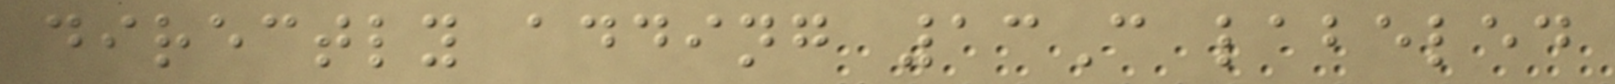directly adding 13C labeled
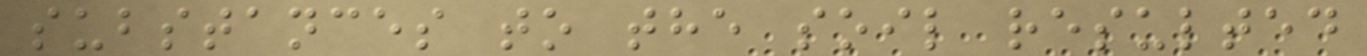substances to the soil resulted
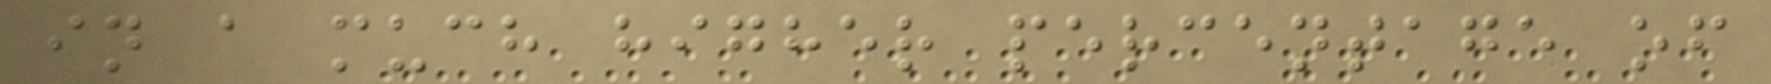in a much higher percentage of
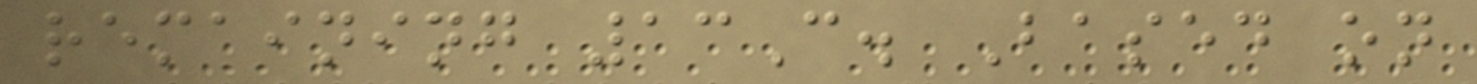remaining 13C. Based on
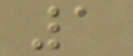1
